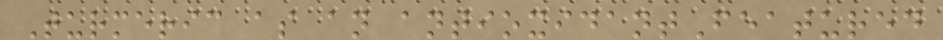Turmeric as an antioxidantFeatured
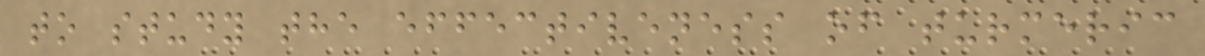to study the effectiveness of turmeric
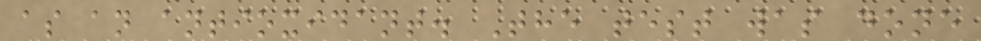as an antioxidant. The test was done
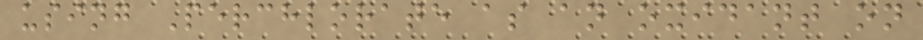using Perchlorate as an oxidant on
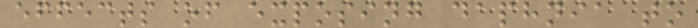effects of exposing daphnia to
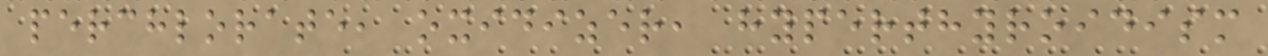perchlorate, oxidizer, hyperthyroidism
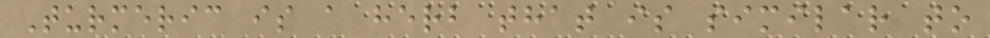Turmeric is a herb that is similar to
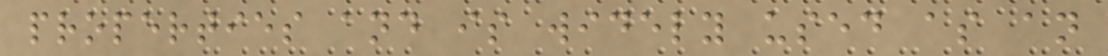properties and is widely used as an
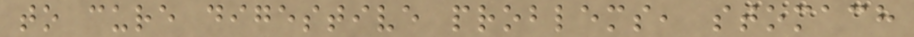to cure digestive problems, stomach
